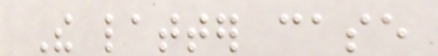The latter case
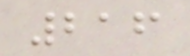216
